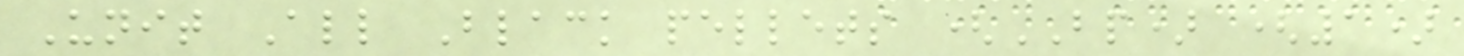Unit All Black pellets (BP) (1)
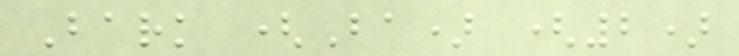Bark (Ba) (2)
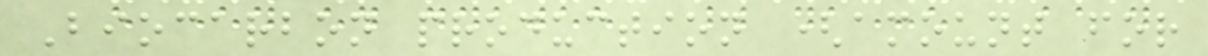Biocarbon production (amount for
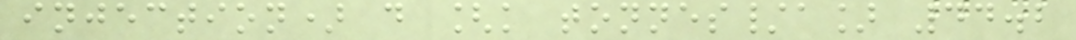injection) d [k tonnes/a] 44.2
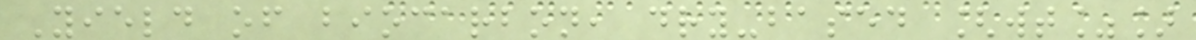Yield of biocarbon, dry-based [wt%]
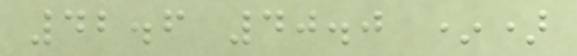42.6 40.0 *)
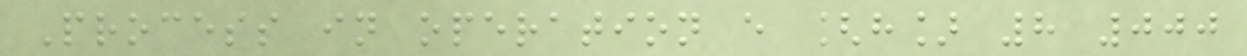Process in operation e [h] 8 000
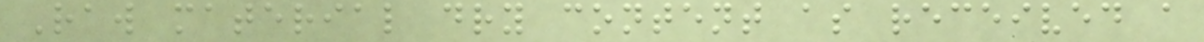Raw material dry content as received a
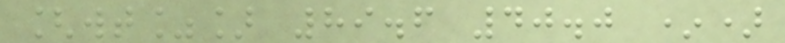[wt%] 89.6 40.0 *)
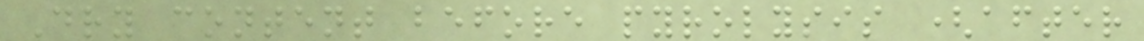Dry content before pyrolysis (after
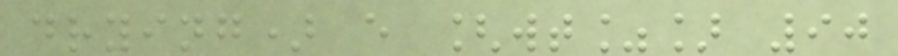drying) e [wt%] 90
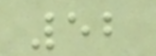52
